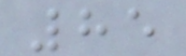85
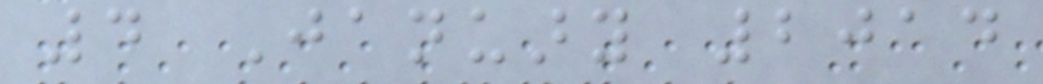4 January 2014
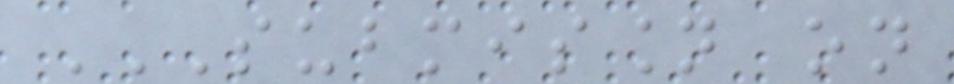SUBMISSION ON
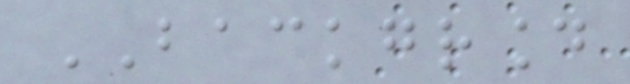BACKGROUND
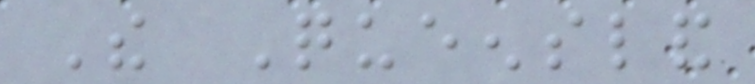The Queensland
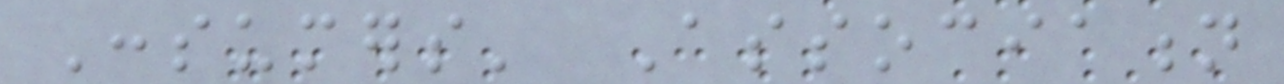Consumers' Association
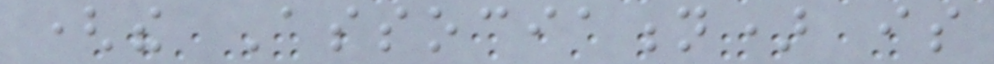(the Association) is
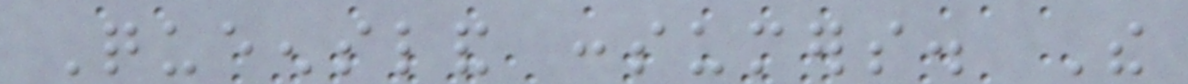Queensland consumers. The
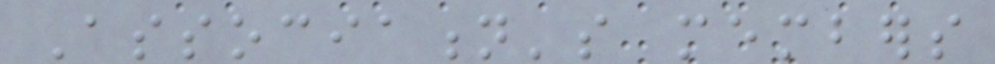Association's members
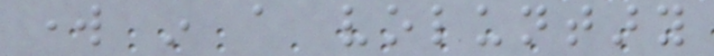work in a voluntary
